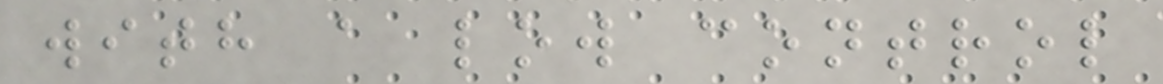with a low control
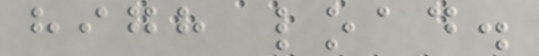high load.
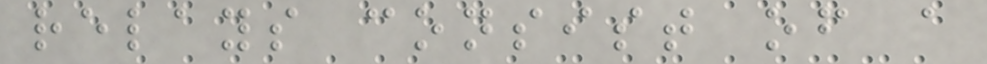relays consist of a
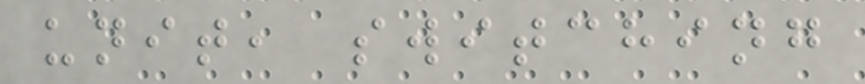unit, switching
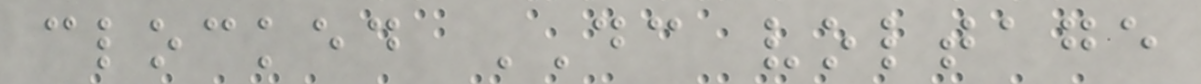clocked DC voltage
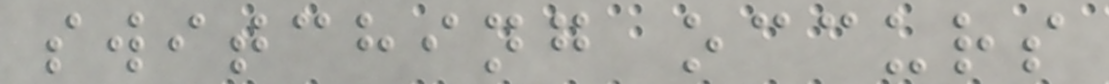switching occurs
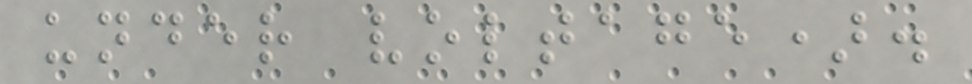under voltage).
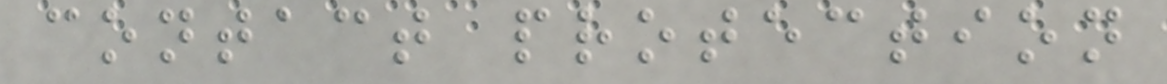contact protection
